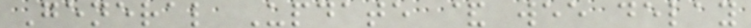General Update & wee delay
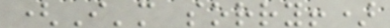(I'm sorry!)
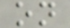on
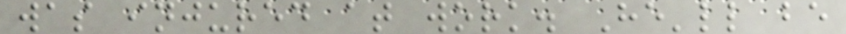was injured at work. He'll be
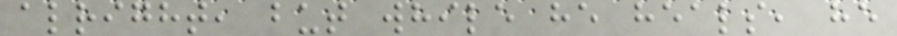alright, but while he heals, he
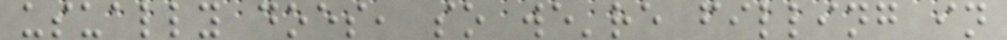usually does, so we're filling in
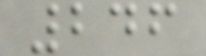246
